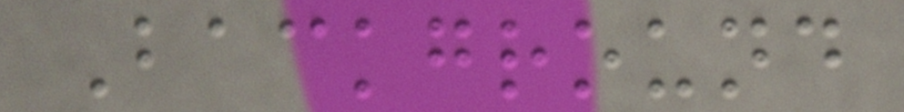Background
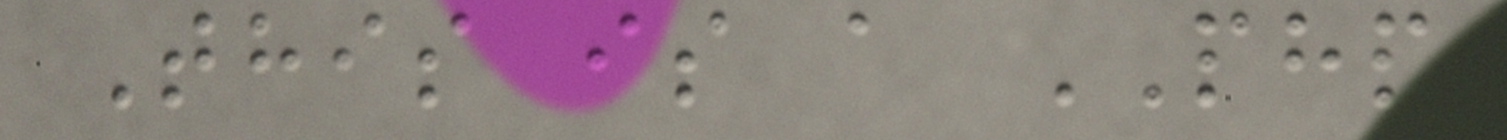This is a PHP
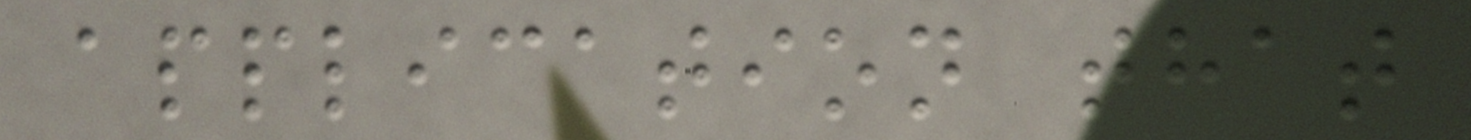application that
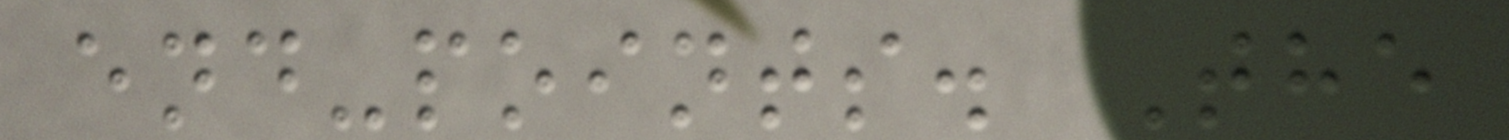end-points. The
